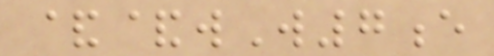&&wW7e
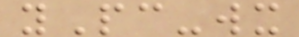yPc-wx
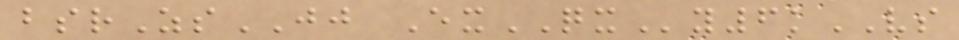bsrZsJJ ExQXy6kVS
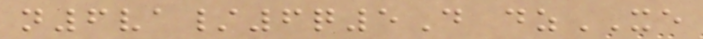n6va/6q5D dzXE
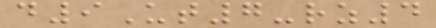d9Ut7-rz4
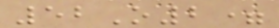52O2=
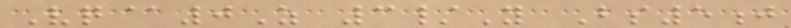Vq@0Z 3/Y Bs5j
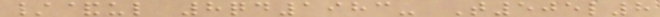/&ul 8qd1983- T505l8
